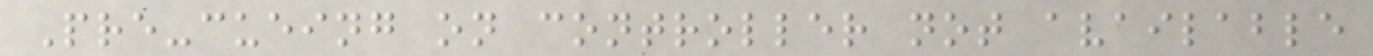Pre-cueing on controller not available
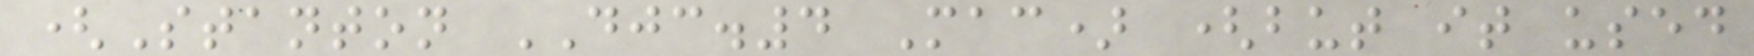(Stanton DJC.4 Mac) (but it used
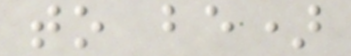to be)
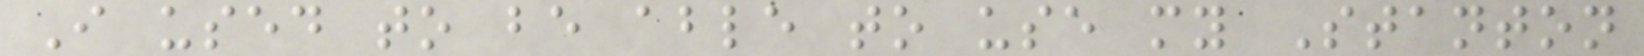I used to be able to use my Stanton
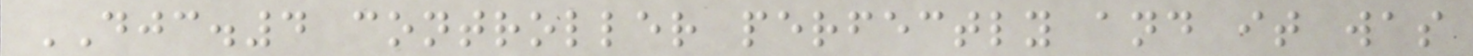DJC.4 controller perfectly and it was
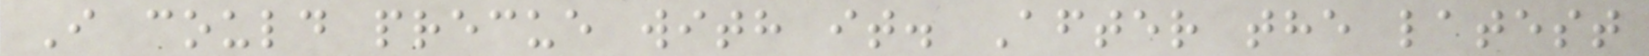I could precue with it. After the latest
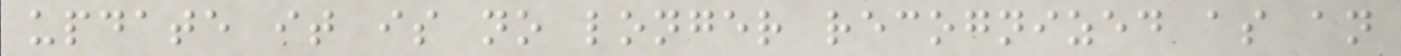update it is no longer recognized as an
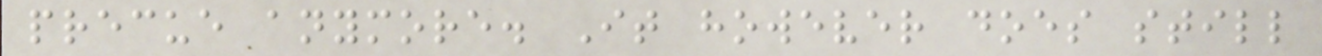precue anymore. It however does still
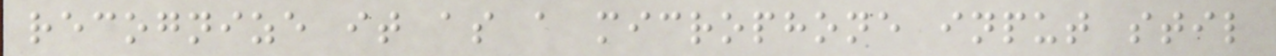recognize it as a microphone input stil
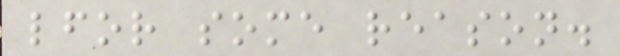lfor some reason.
